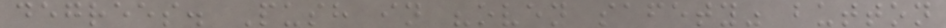degrees. Push in "oven safety" button
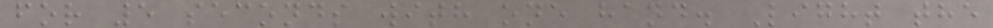for 5 seconds with one hand. Light the
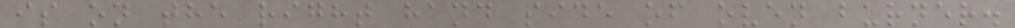is on the right hand side of oven burner.
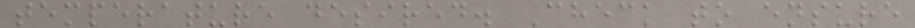temperature desired. Check to ensure
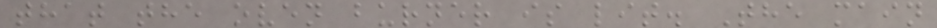that the oven burner is lit. The main
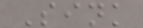Sink
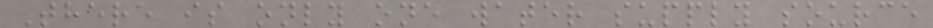There is only one water supply source
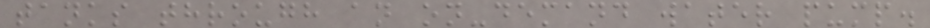tanks through an on-demand water pump.
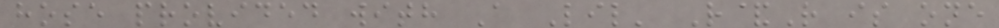hose provided with A Lil' R&R is one
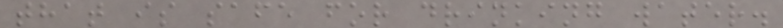that is safe for drinking water.
